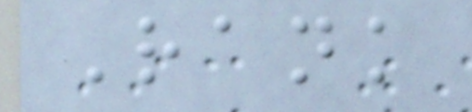Rank
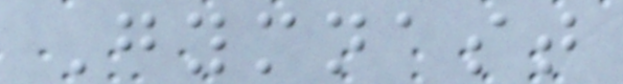Gymnast
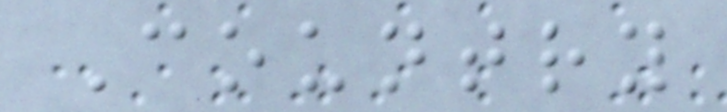Country
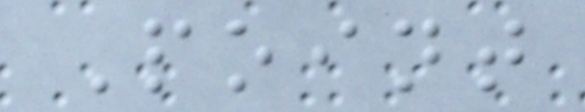Point
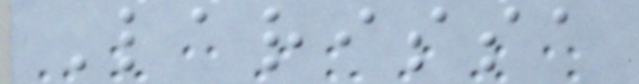Larissa
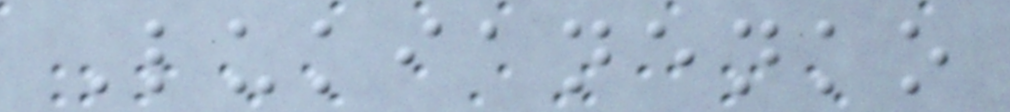Lukianenko
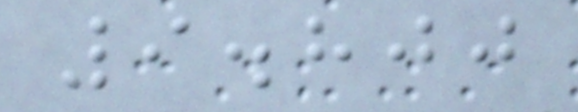9.800
